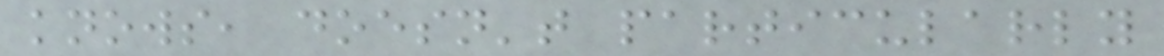knows, doesn't particularly
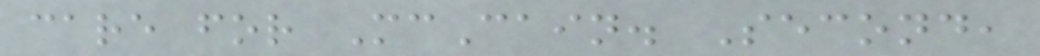care for McCain. Second,
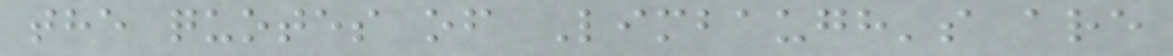the quotes of Limbaugh's are
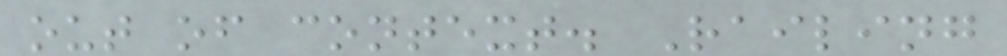out of context. Railing
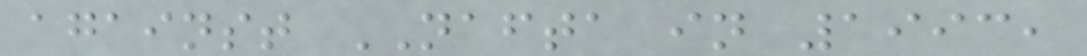against NAFTA in 1993,
